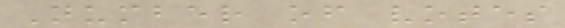Number of votes
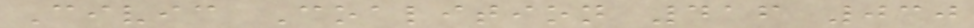Civic Coalition 416 030
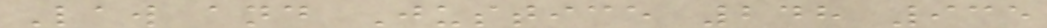Law and Justice 248 935
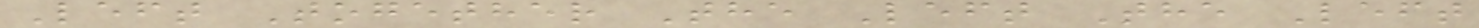Left Together The Left The Left
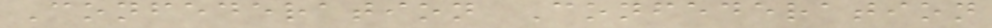Confederation Confederation
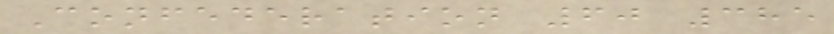Confederation 60 385
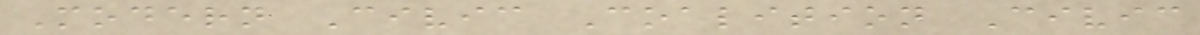Modern Civic Coalition Civic
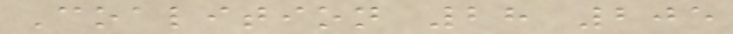Coalition 28 205
